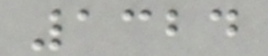1324
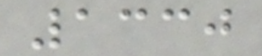1330
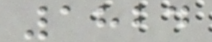1824
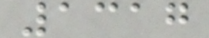1317
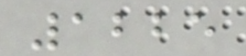1225
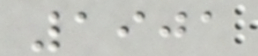1901
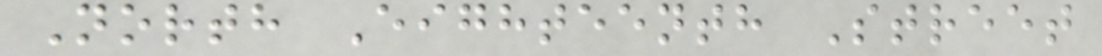North Eighteenth Street
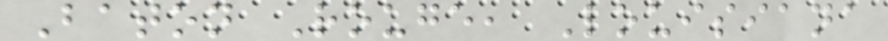Baton Rouge, Louisiana
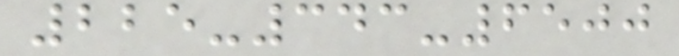225-343-6500
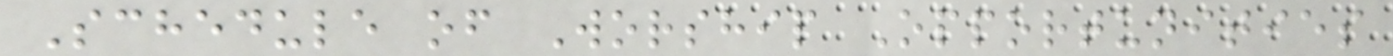Schedule of Worship Opportunities
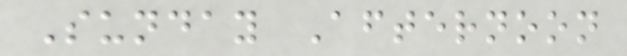Sunday Afternoon
